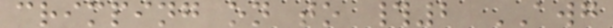crimping on to #2 AWG
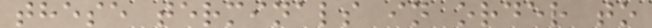these terminals in order to
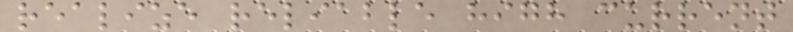realize reliable high current
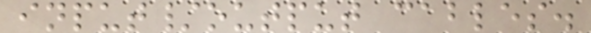input/output cables.
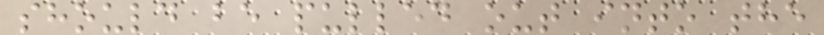should be pulled out into the
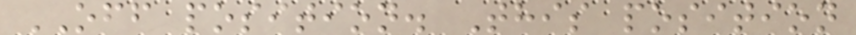OFF position. This position
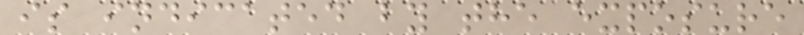is indicated by the exposure
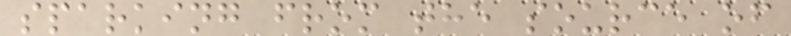sparking from the source of
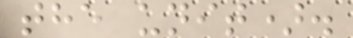the unit).
